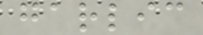garlic
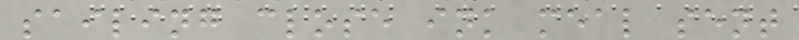sailing close ink meal sent
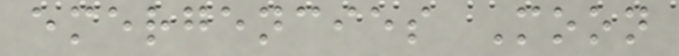emergencies Moon
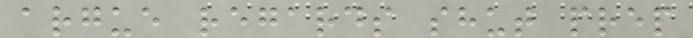argue regards shut prep
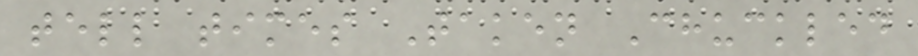tell times Taken Chuckled
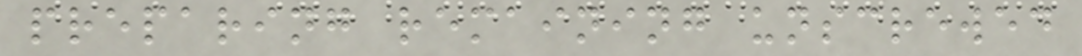preparing remaining unscrewed
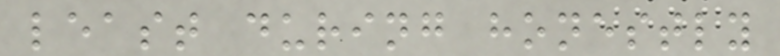least during honestly
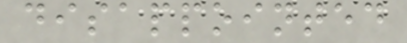disappointed
